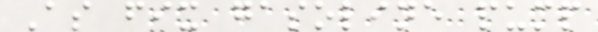As fix gasoline pump
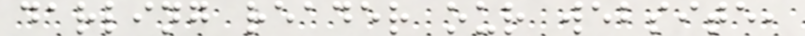darling reader our website,
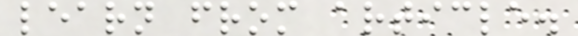learn from article.
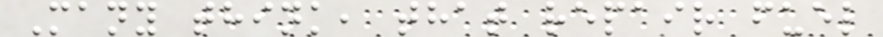Many think, that repair fuel
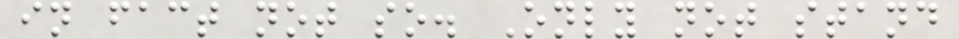in fact not so. Only not stand
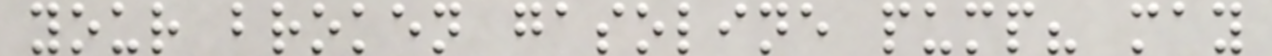your broken gasoline pump? may
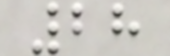28
